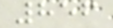856
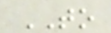TO
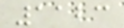1123
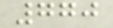770
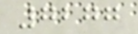7277
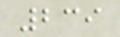239
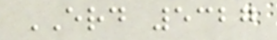ERD 5327
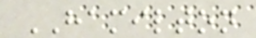HAMILTON
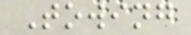Towing
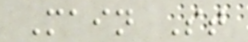Main St
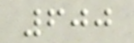600
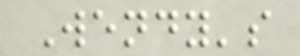Wendy's
